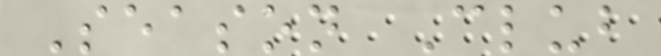Season Club
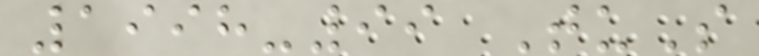1998-99 TuS
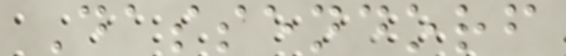Dassendorf
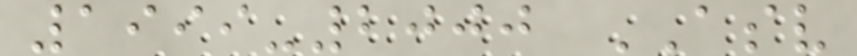1999-2000 ASV
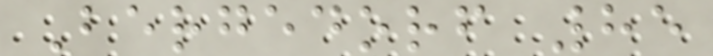Bergedorf 85
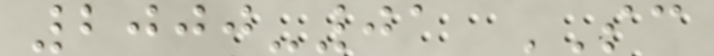2000-01 SC
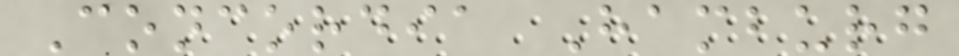Concordia Hamburg
